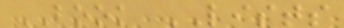BOOK LISTS
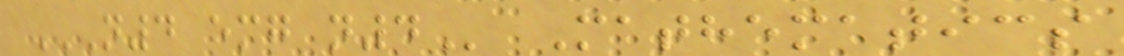N4 EMG N4 Mathematics
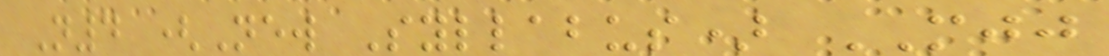N4 (New Syllabus) MJJ
